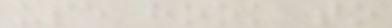use hook to
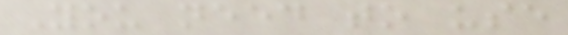You need to use
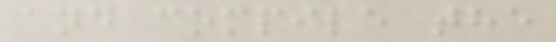and compile the
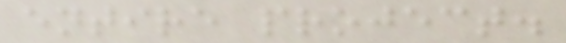entire project.
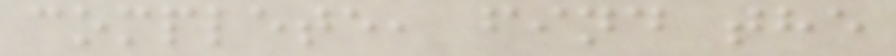complete, find the
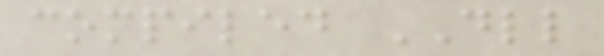compiled DLL
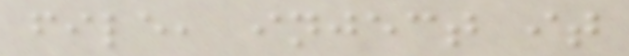file, inject it
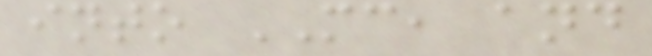into MC, and
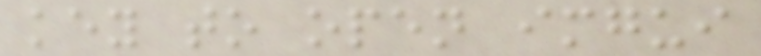key to open imgui
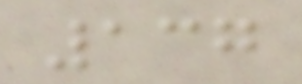137
